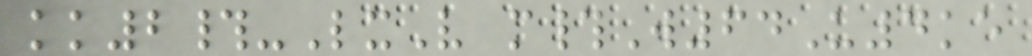kk2#-LxV m#W64U4ke
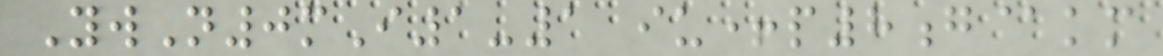YwN0mI1-1 iu+p8g@km
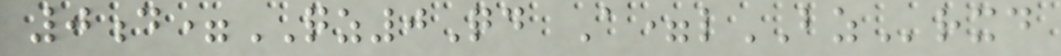0d=QZ0Qd A=lBZrxd
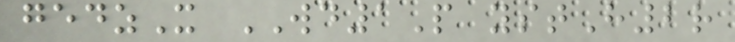gedzX WD1P ystH2r
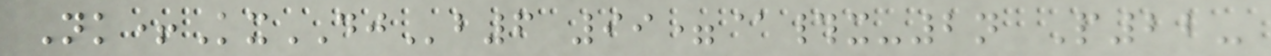Nk+KxDJb6 99=@#x-2n P22-
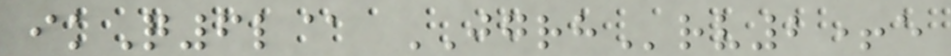ikQ6l@ JGRHrv2+e
